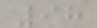98
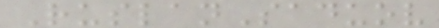RuslanSaduov
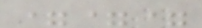===
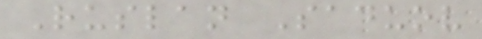Ruslan Saduov
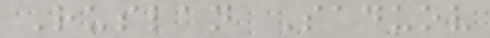Ruslan Saduov
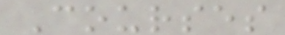Courses
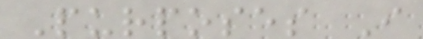Purposes I
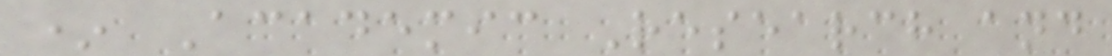* Academic Research and
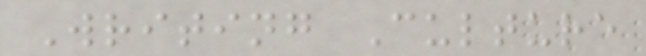Writing Culture
